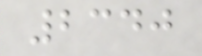2340
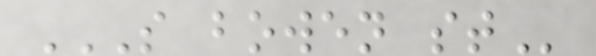S BOWEN ST
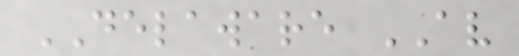DELAWARE AV
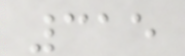315
